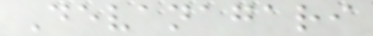Devanagari
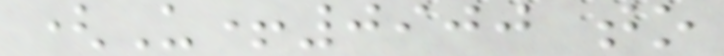(U+0900 to
